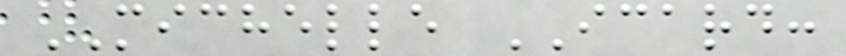MICHELLE ICARD:
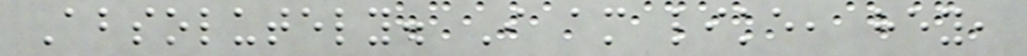Absolutely. I am like, hey,
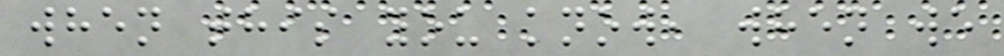when this you know, when we
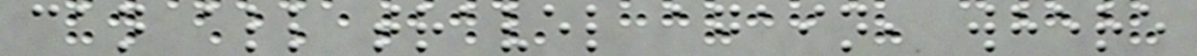can all travel again, where
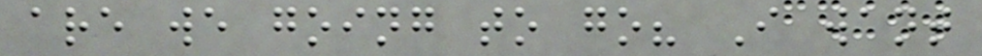are we going to go? I want
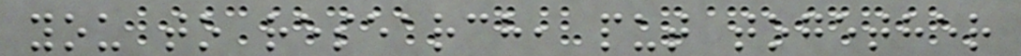you to research, put together
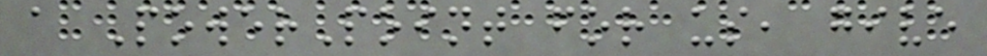a PowerPoint for us, give
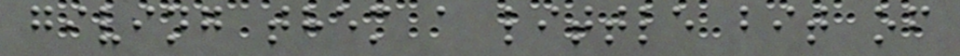giving them a little bit of
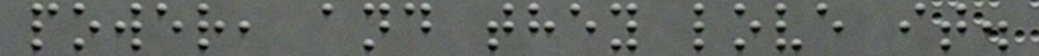power, and they love it.
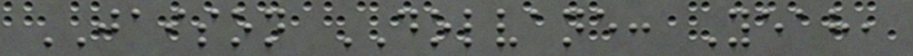JAISON DOLVANE: Yeah,
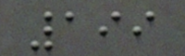199
